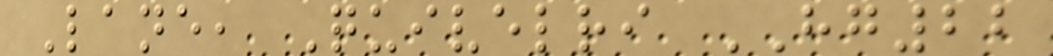Lane, Quivelri HG22
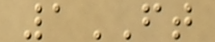1FT
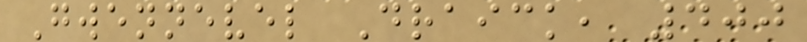Gwennevel Draick, 400
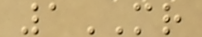1MR
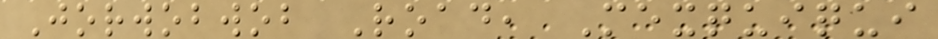Jorwobwob Road, Mexquiqui
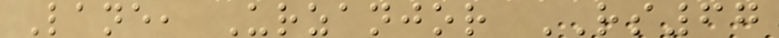Lane, Urzanjor RS67
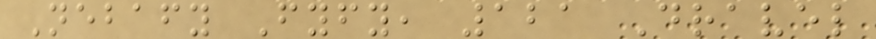Nebafy Fyfy, 121 Dravel
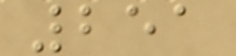251
